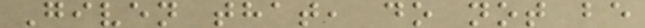Given that, do not be
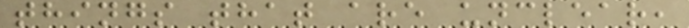things that are unclear,
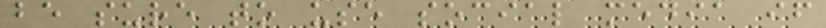be sure to use social media if
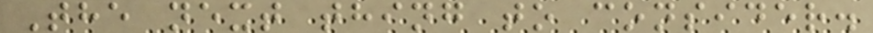The next thing to consider.
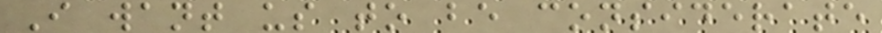I want us to be considerate
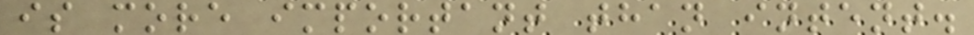is more important than intent.
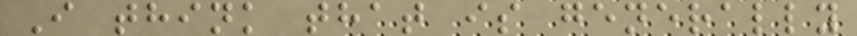I think that is generally
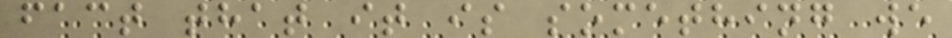fact that it is something we
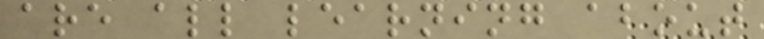are all learning about
